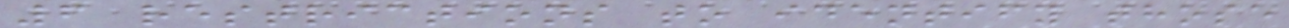6 restrictions to identify those
